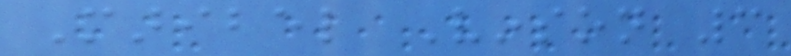Maribel Vinson 3
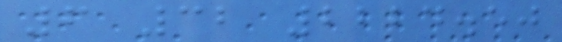6 32 2224.50
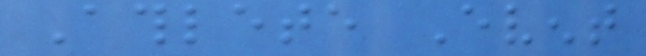Athlete Event
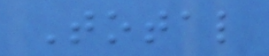Total
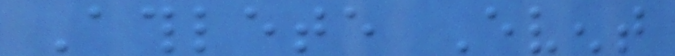Athlete Event
